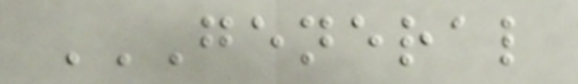GENERAL
